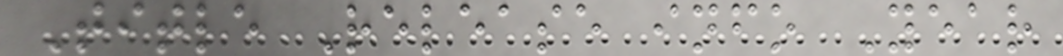Title Release info Year
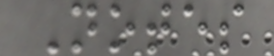Notes
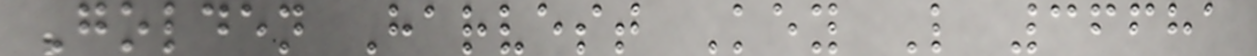Golden Harvest Key L 36681
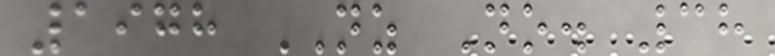1978 NZ No. 38
